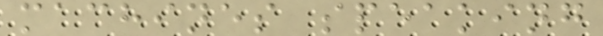machines speaking
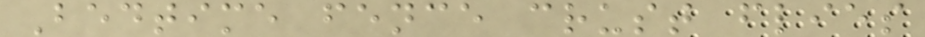Bedtime fence crust flies
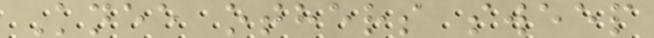Knee others sweep
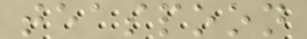teaspoon
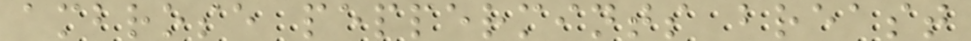ambrose peppermints breast
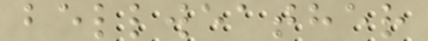bellweather
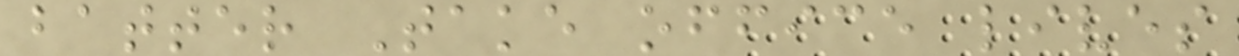batter Take office lives
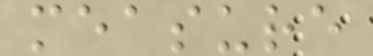measure
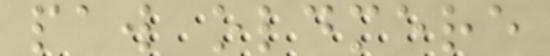paw oldmere
